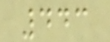443
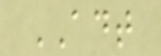ADT
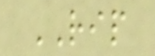RIP
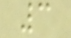3
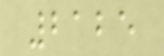2125
